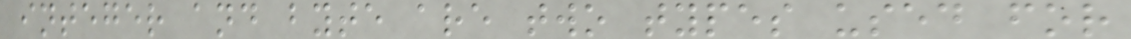integer and byte are two types used for
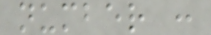number :
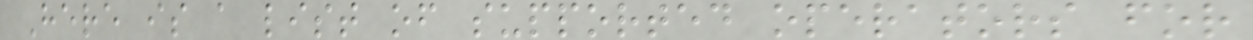Here is a list of supported operators for
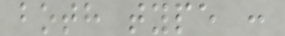both type :
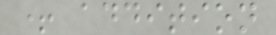+ addition
